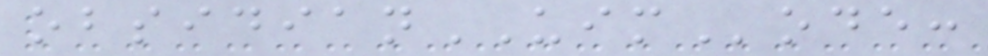obsidianUIMode:
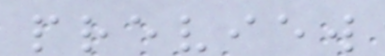preview
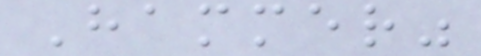Hammer"
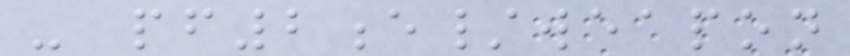- pf2e/weapon
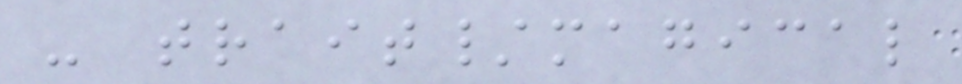- trait/magical
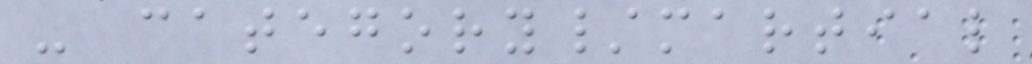- category/martial
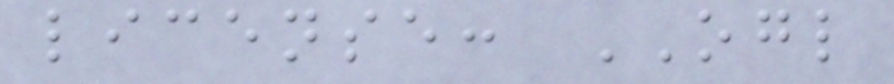license: OGL
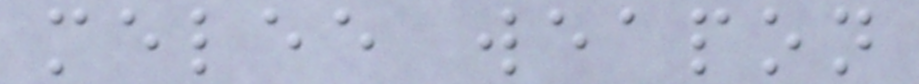melee weapon
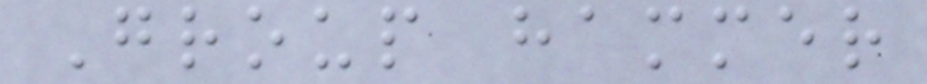Group hammer
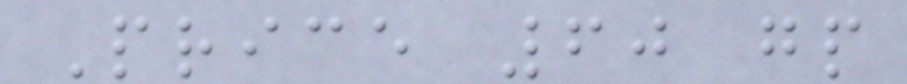Price 60 gp
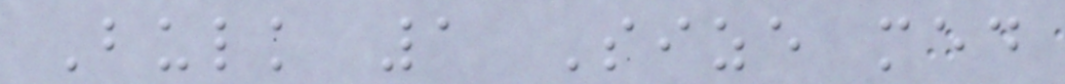Bulk 1 Size med
